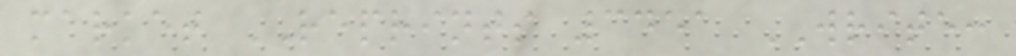market REPRINTS 3451 WRITE:
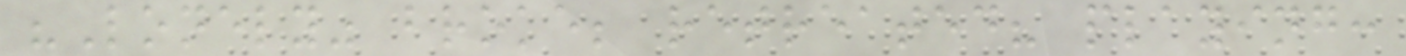"Lonely" broke; retreated? playing:
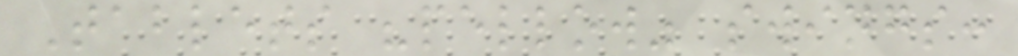Tablets "pellow" swings:
